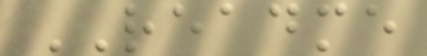README
